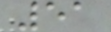51
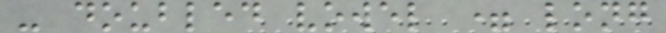- doubled vowel = long
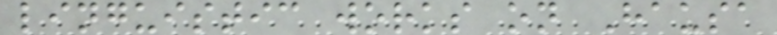linguistic works on Hausa
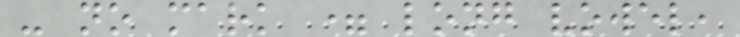- no mark = long vowel,
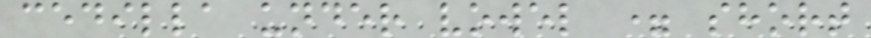cedilla under vowel = short
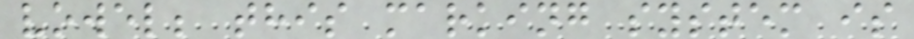vowel; this marking system is
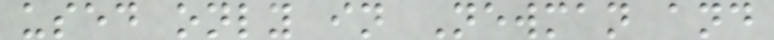used only in Newman and
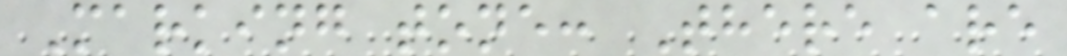Marking tone: There are
